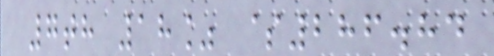7th 18% $286.84
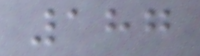187
